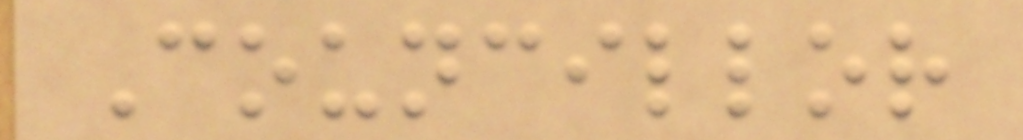Councillor
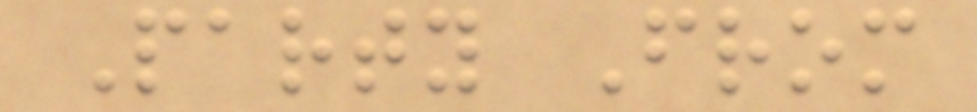Party From
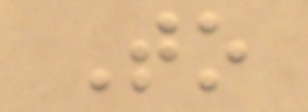To
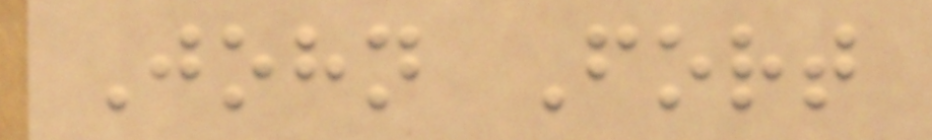John Fort
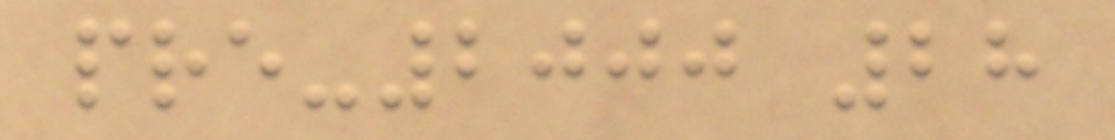pre-2000 28
